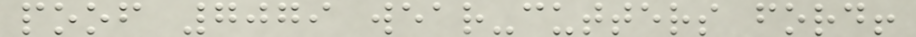poof 7079 wear-cutters ford!
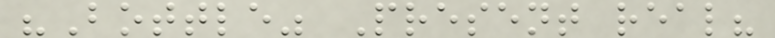"Bottle" Present real?
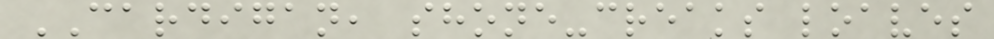CARDIGAN, shone-creaks loaves
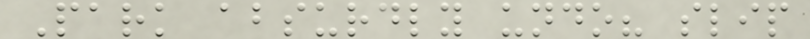Park absurdly undo? slip
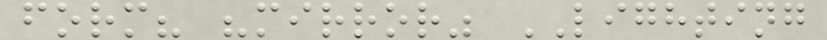form? "mirror" LIGHTING
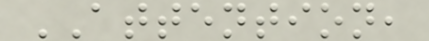ATTENTION,
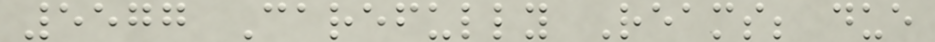5577 Carefully Reams; due
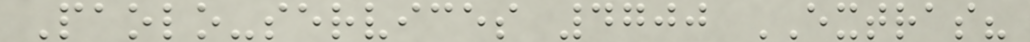Paolo-services 4700 EXTRAS?
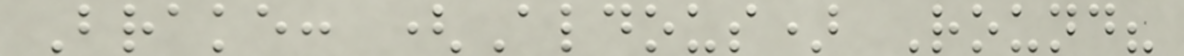Brake: (Aldous) Round?
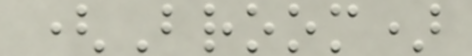(Broom)
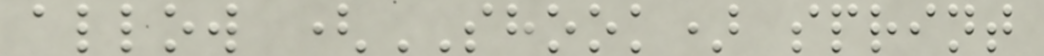allow (SHOOK) sprint
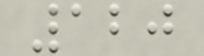120
